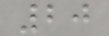20
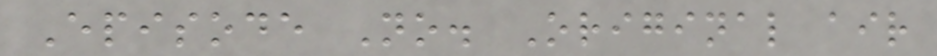Episode No. Original air
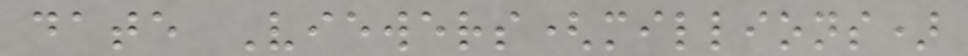date Viewers(millions)
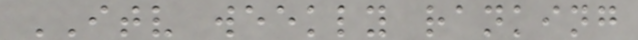ITV weekly ranking
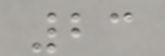23
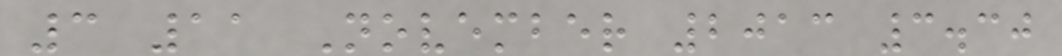3 11 November 2013 3.30
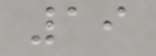19
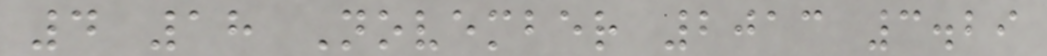4 18 November 2013 3.29
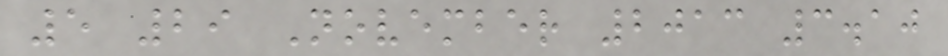5 29 November 2013 3.10
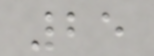25
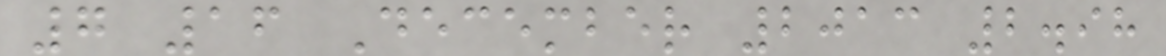7 16 December 2013 2.98
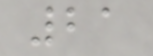21
